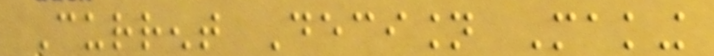Current Decision Making
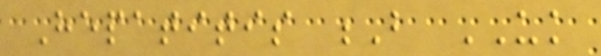Hepatitis B UK
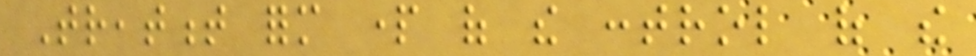Treatment form part of the control of the
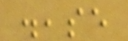disease
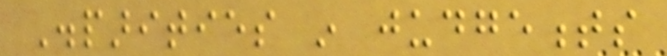Disparities in judgements
